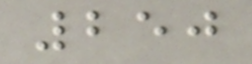250
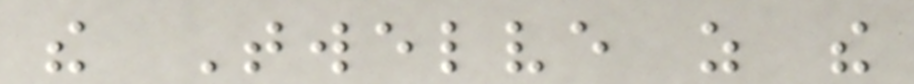the Twelve as the
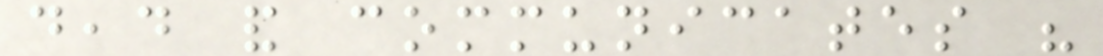dead and communicates his
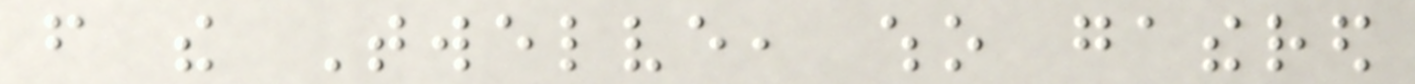from the Twelve, who gathered
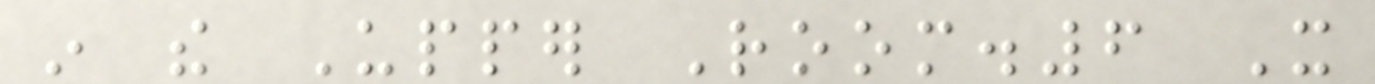in the Upper Room.6 It
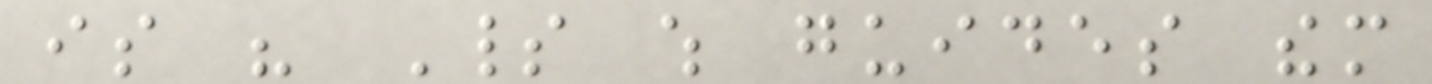is his Spirit which guides them
